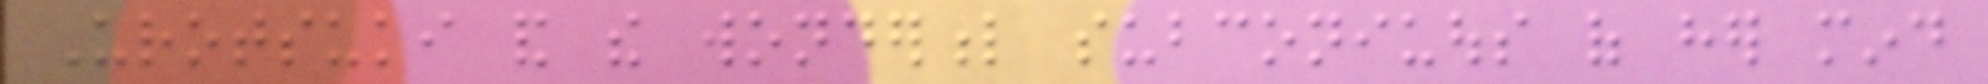Urotsuki and the wonderful subconiuous of her mind
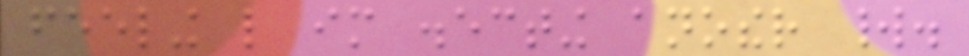feeling like im disecting another world.
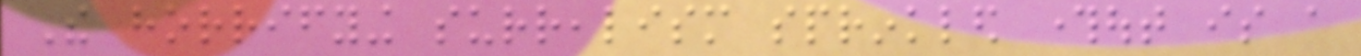The horrifying surrealism sprinkled throughout is a
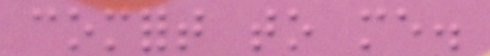comfort to me.
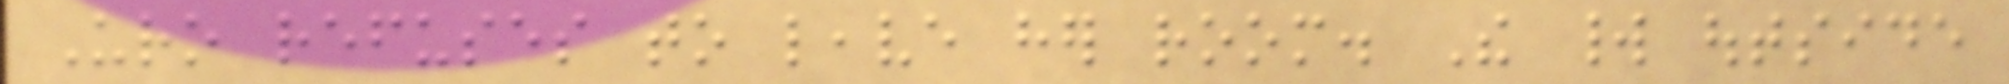Uro refuses to leave her room. The world outside
